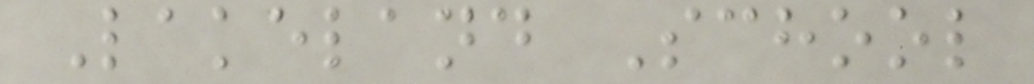Lakeland School
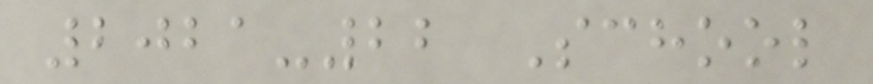2021-22 School
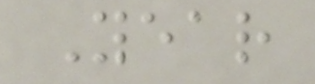Year
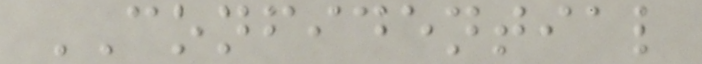CONFIDENTIAL
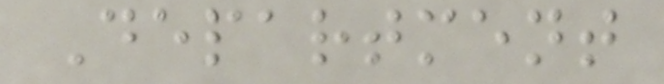Department
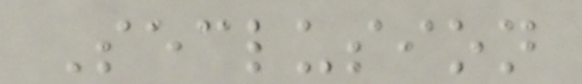Seclusion
